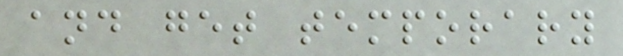and get temporary
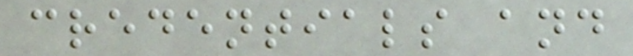credentials and
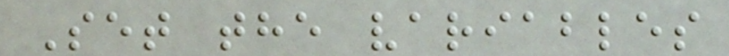Set the variables
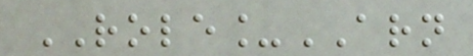ROLE_ARN
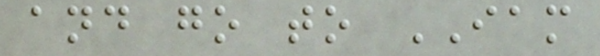and go to IAM
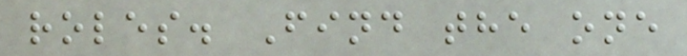roles. Find the one
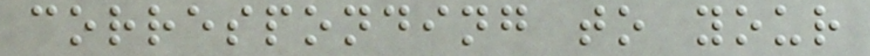corresponding to your
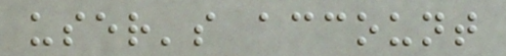user's account
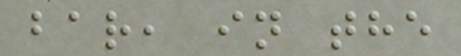bar, in the
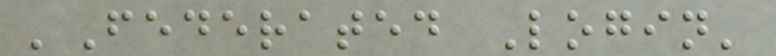'Federated Login'
